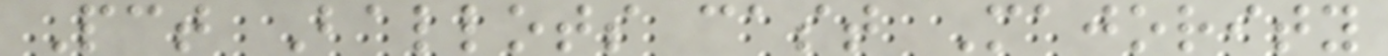Pct Ballots cast Majority
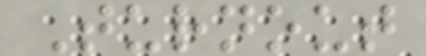Turnout
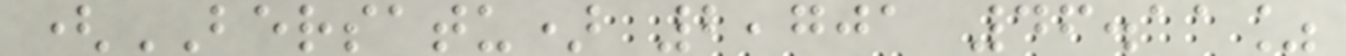(BERSATU) 2,701 46.11%
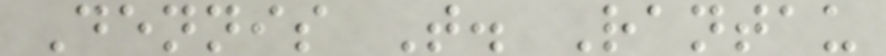Dennis T. Rantau
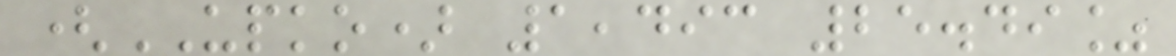(UPKO) 1,493 25.49%
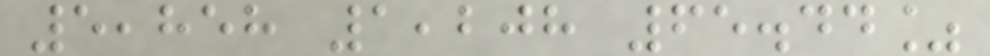5,858 1,208 65.44%
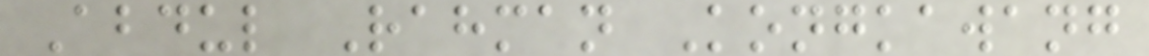Abdul Rahman Kongkawang
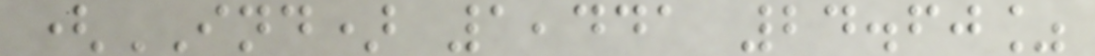(IND) 1,441 24.60%
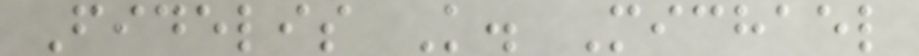Fidelis K. Michael
